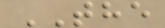THE
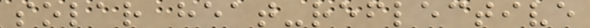solar heat-reflective
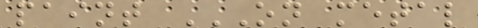paint ON METAL
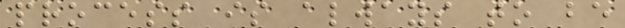process is always to be
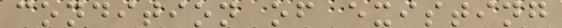condition of existing
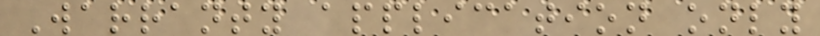Warranty application only
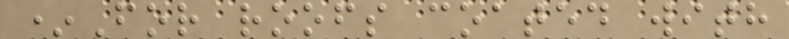*For roofs coated with
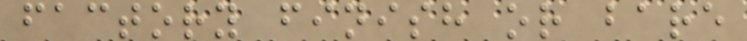factory finish or bare
